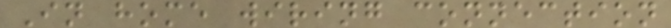In home wiring connection
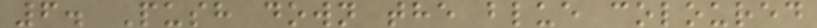6. Push down the blue coloured
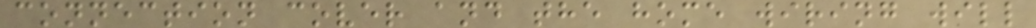connection cover and the home wiring will
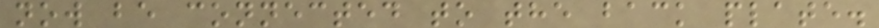now be connected to the back plate.
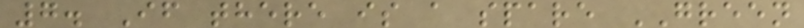7. If there is a spare GREEN
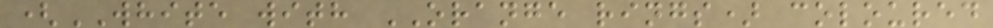(WHITE with ORANGE rings) coloured
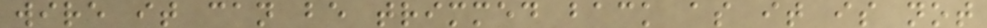wire it can be trimmed back as it is not
